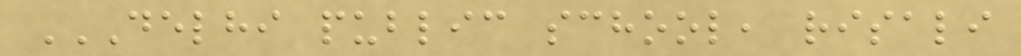DELHI PUBLIC SCHOOL, RISALI
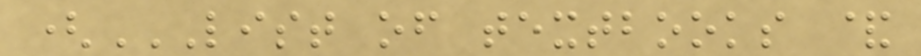(LIST OF TEXTBOOKS &
